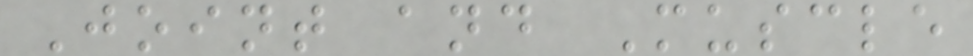Joint and Muscle
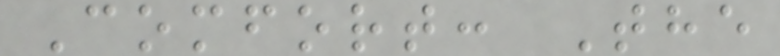Comfort: The
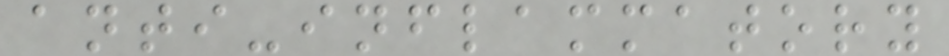anti-inflammatory
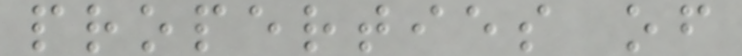properties of
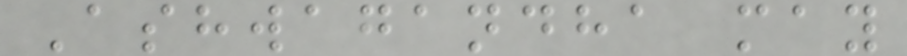Ashwagandha may
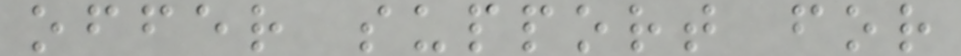offer support for
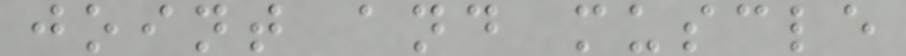joint and muscle
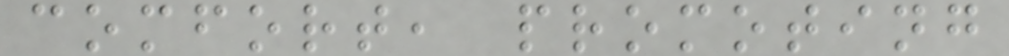comfort, promoting
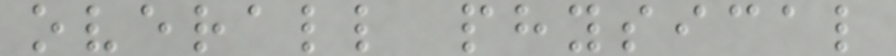overall physical
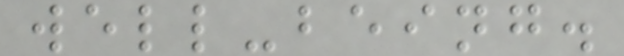well-being.
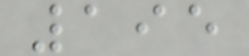195
